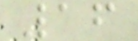16
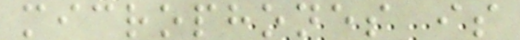microphones is
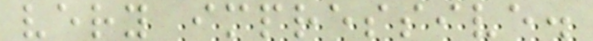very impressive.
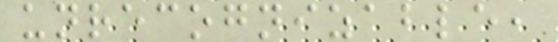unrecognizable,
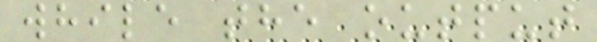while the output
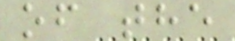of the
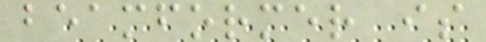beamformer is
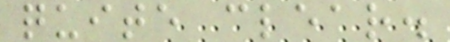quite clear.
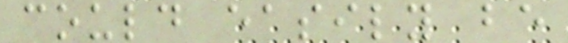could easily be
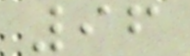96
